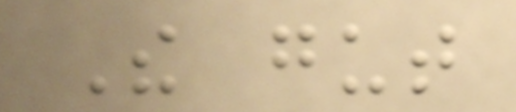The gut
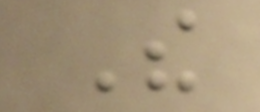The
